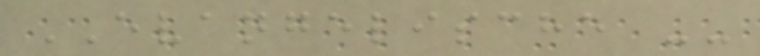EVANGELISCHE --
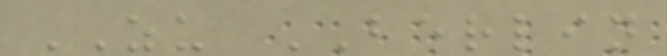ZU BERLIN
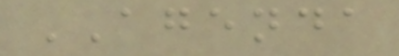AGENDA
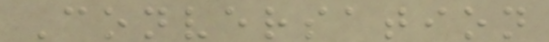Conversation
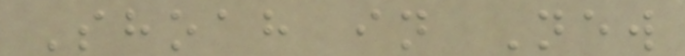Shoah in New
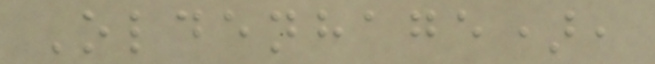Oldenhage),
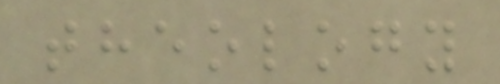theology
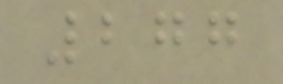277
